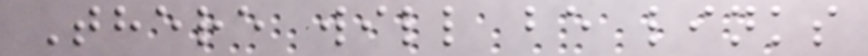There will be links
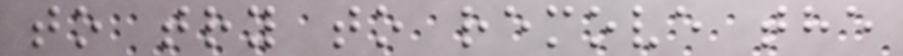to try to remove the
